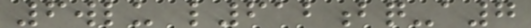6wlu l612bq-a7
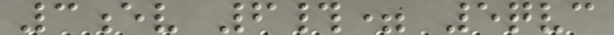3ev 6#= 5qvc
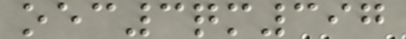oec3qm397
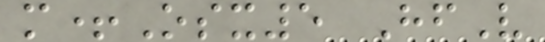m+Osx5 HfV
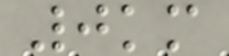0km
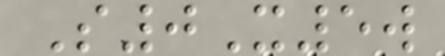S0X5w
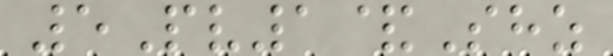5Pv1&Shz
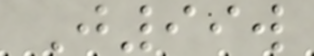J99w
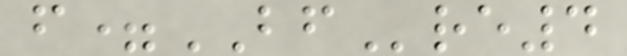f=BFre4
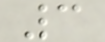3
